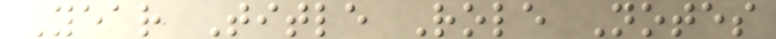Year Title Role Notes
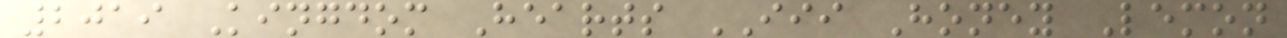2019 Kingdom Hearts III Honey Lemon
